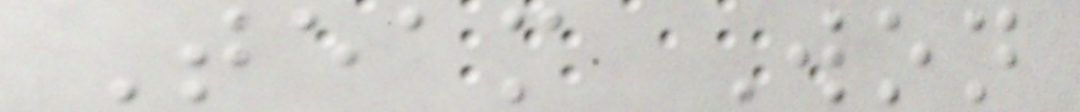Team Won
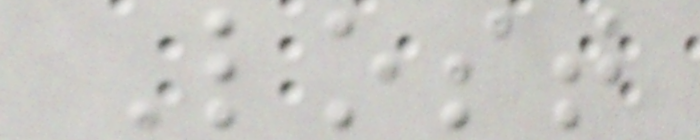Lost
